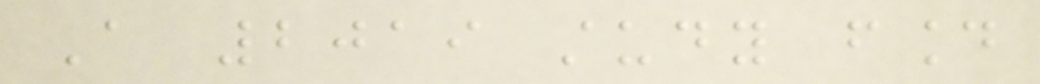A 2019 study found
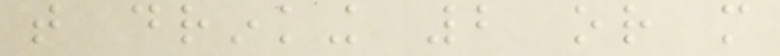that drinking 2 or more
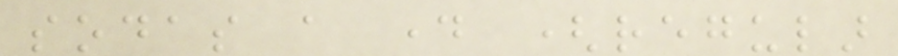sodas a day (regular
